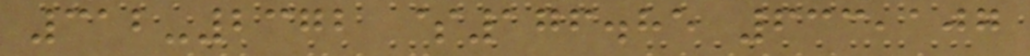312-2372 $176.85 633,107
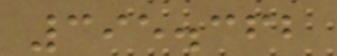395.362
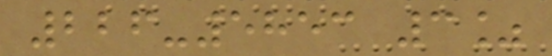226-5853 3%
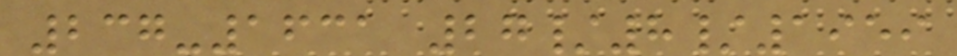237-1631 27/8/1959
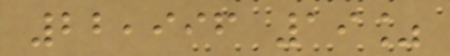22,996 19%
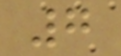7
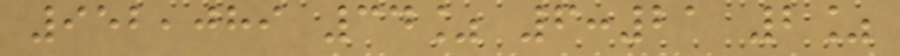952,089 34% 6:21 2%
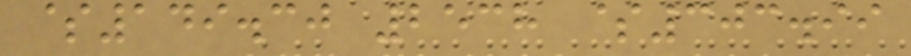$149.30 2538 $303.99
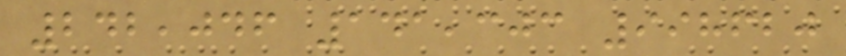242,046 141,303 998620
